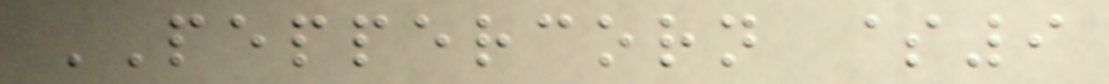PEPPERCORN $9
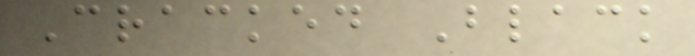Cracked Black
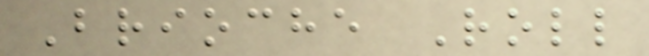Brioche Roll
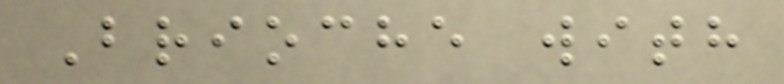Brioche with
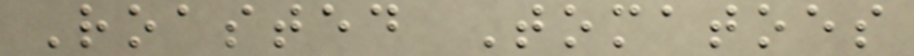Roasted Tomatoes
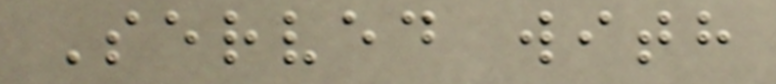Served with
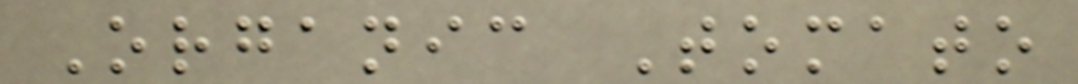Organic Tomato
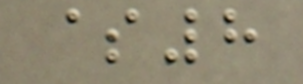$8
